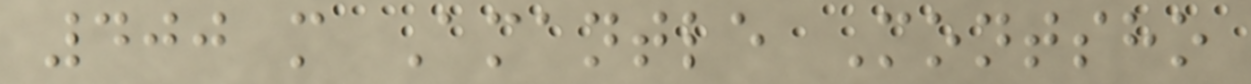400 m Amantle Montsho
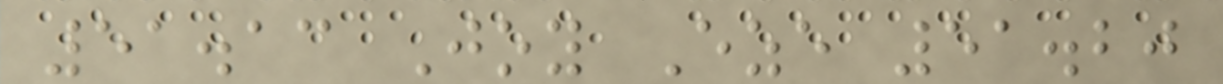51.13 Joy Eze 51.20
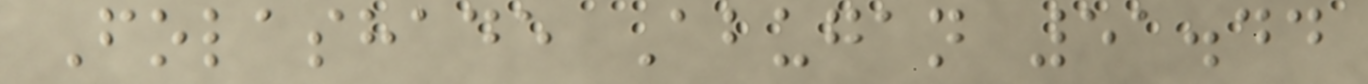Folashade Abugan 51.44
